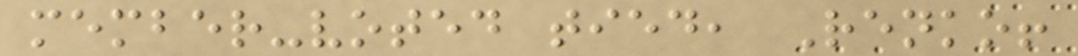member-voted tied, Renko!
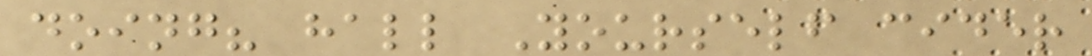doing? hall Yourself cider
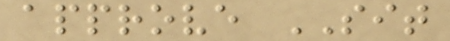approve SIT
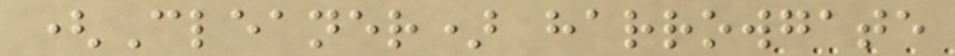(Cleaner) harrowgate
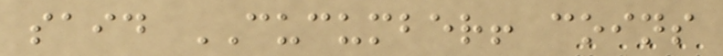said CUCUMBER! coins
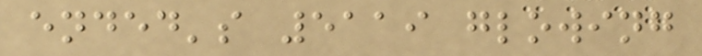ended's 5119 glowing
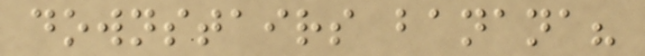downstairs banana?
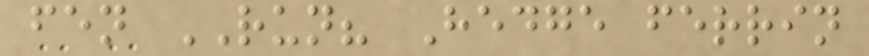fen RUN? Hedge ferrin
